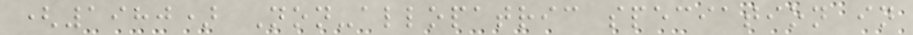(1980) Non-allopatric speciation in
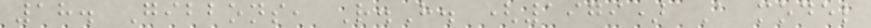18. Gibbons, R.H. (1979) A model
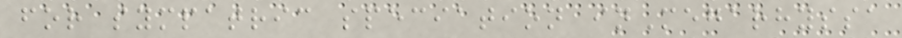for sympatric speciation inMegarhyssa
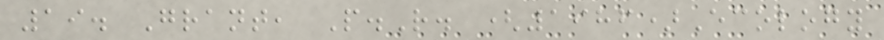19. Grant, P.R. (1986)Ecology
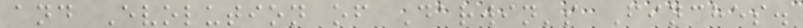and Evolution of Darwin's Finches.
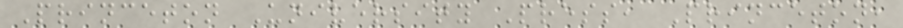Princeton University Press, Princeton,
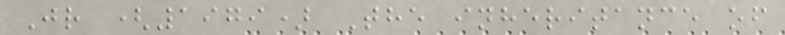Jr (1979) The inheritance of
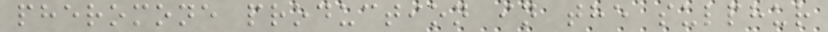pheromone production in the sulphur
